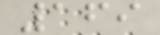169
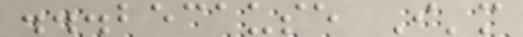...because I'm
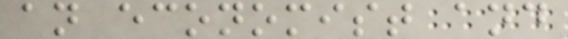an economist and
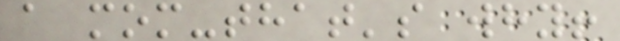a mom-that's why!
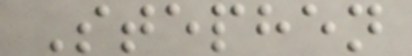Stephen
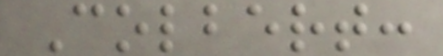Colbert:
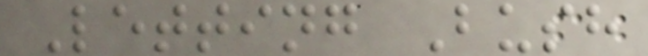Letting Bush
